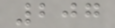207
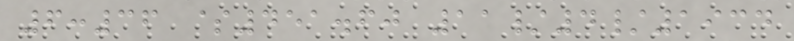6:36 $451.60 11/4/1934
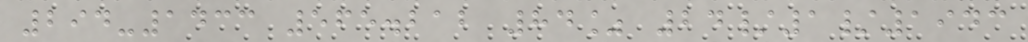294-1433 565.212 84% 24/1/1943
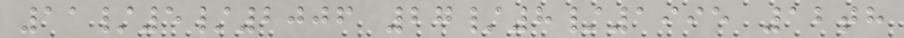11/5/2006 27/8/1995 12th
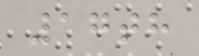17th
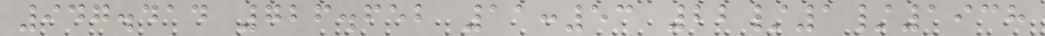947.414 726.652 11:53 22/1/1938
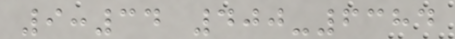9:34 400-6384
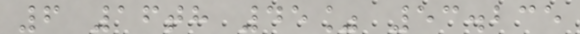6 16th 45% 53.235
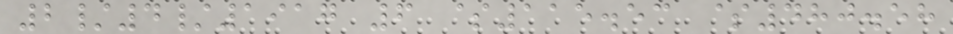2/4/1917 6 $115.53 $480.58
